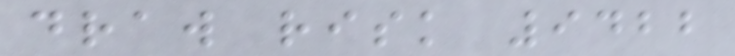draw risk 9422
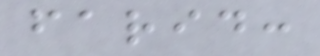farid:
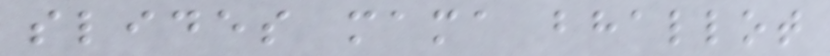slides mama bhallot
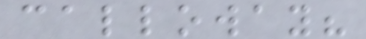calloway?
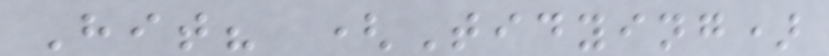Hit? (Tidying)
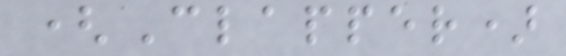(Clapper)
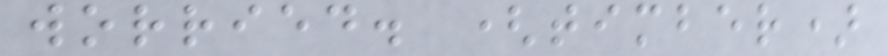worried. (timber)
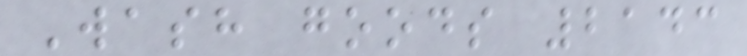Wash goods 2143
